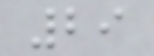29
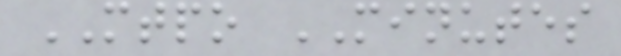MTPO MINUTES
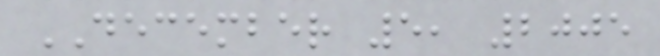DECEMBER 5, 2005
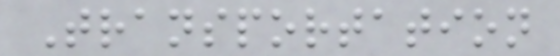Transportation
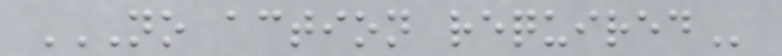NO ACTION REQUIRED
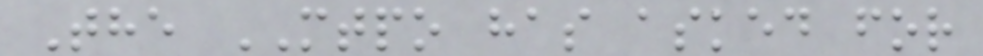The MTPO has asked for
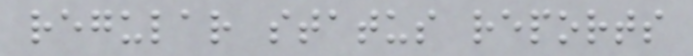regular status reports
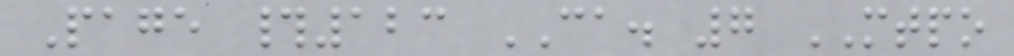Page #123 CA. 7 MTPO
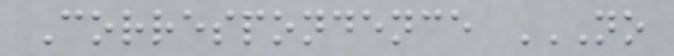Correspondence NO
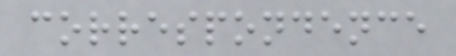correspondence
